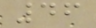46
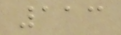113
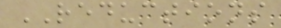REDUCTIONS
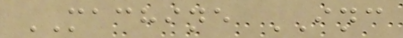MACHINE INC
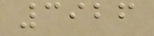3926
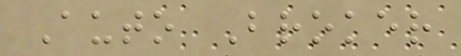Auto Broker
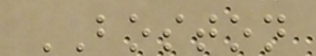BOSTON
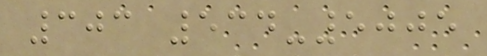303 534-5005
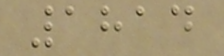1814
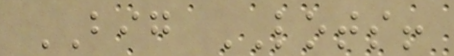BIG LOTS!
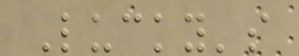Lucky's
